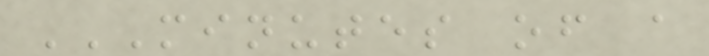MINUTES OF A
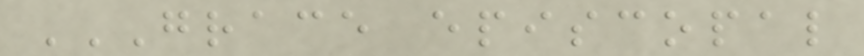GRACE EPISCOPAL
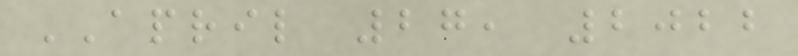APRIL 27, 2022
